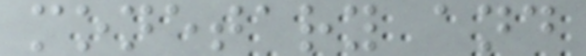monetary and
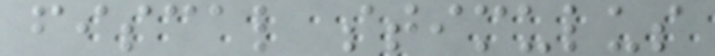fiscal stimulus
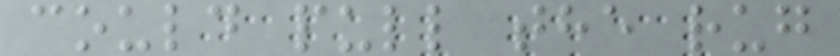could pull the rug
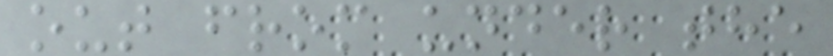out from under the
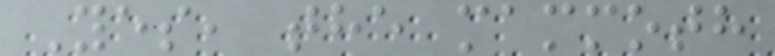Yes, the mammoth
